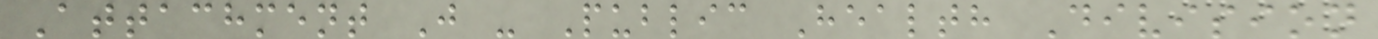Attachment J - Public Health Division
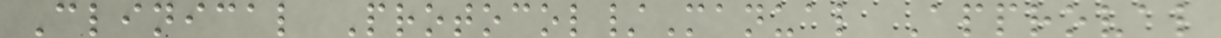Clinical Protocol/Manual Approval
